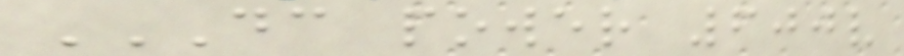DC POWER 600V
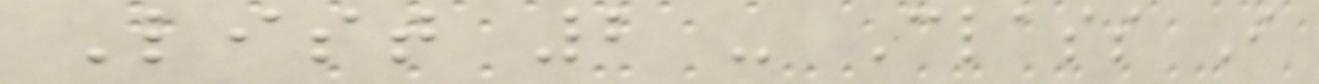List 2 - Class I
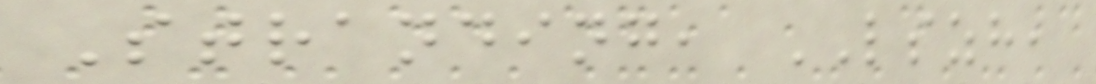Stranding, LSZH,
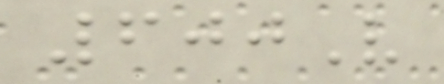600V
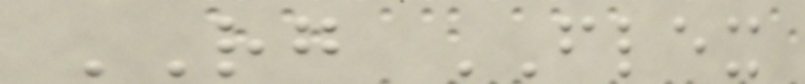RG FLEX
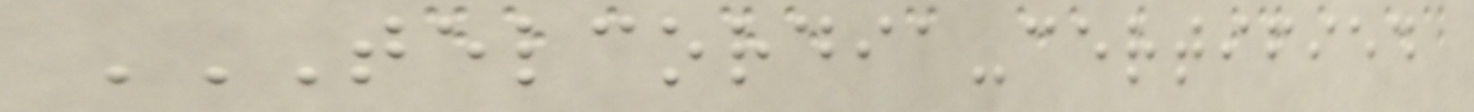TELCORDIA-CERTIFIED
